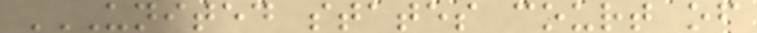UNITED STATES COURT OF
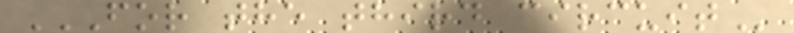FOR THE THIRD CIRCUIT
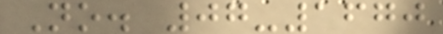No. 07-1670
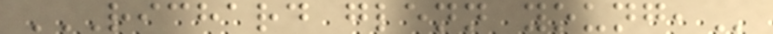RICHARD GLENN YOUNG,
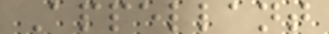Appellant
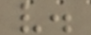v.
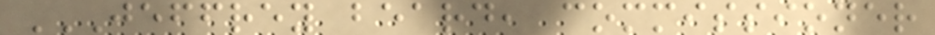JEFFREY BEARD, COMMISSIONER
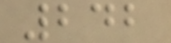242
